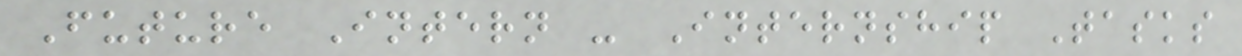Future Intern - Internship Tasks
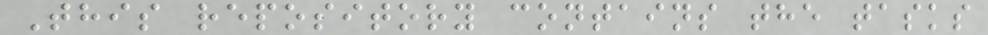This repository contains the tasks
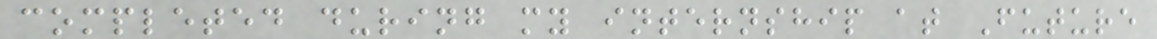completed during my internship at Future
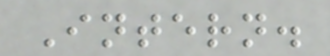Intern.
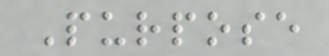Purpose
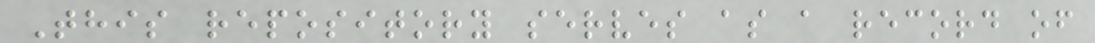This repository serves as a record of
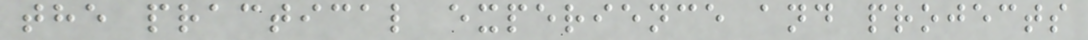the practical experience and projects
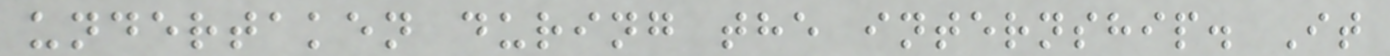undertaken during the internship. It
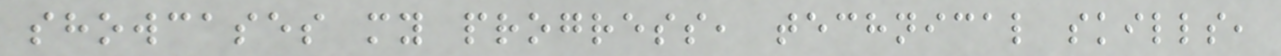showcases my progress, technical skills,
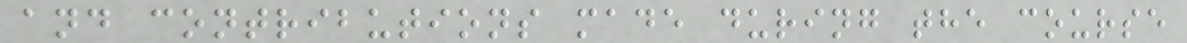and contributions made during the course
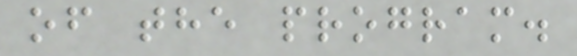of the program.
